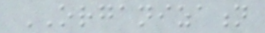ORGANIZATION
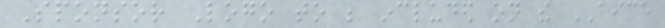Sponsor Logo to be included on the AICE
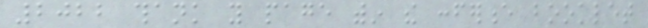2022 thank you page within the conference booklet
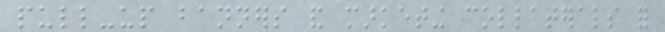pull-up banners and marketing collaterals for
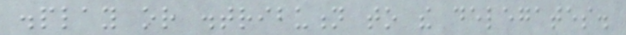display or distribution to the delegates.
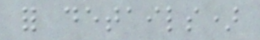for details)
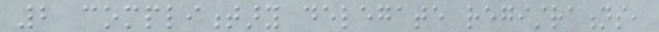2 complimentary delegate registrations,
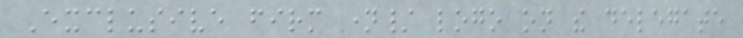Exclusive firm name/ logo on the delegate
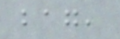bag,
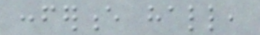conference hall,
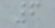6
